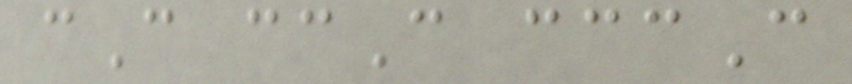cC ccC cccC
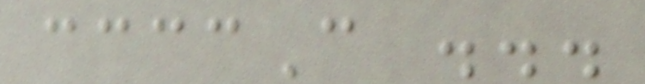ccccC ...
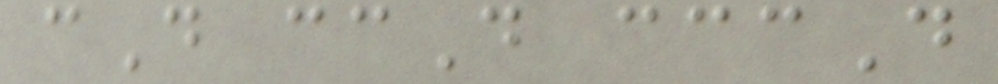cD ccD cccD
